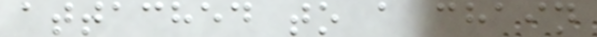attached to a chain
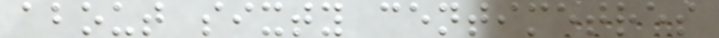about sixty centimetres
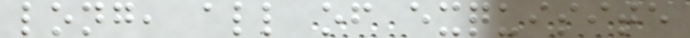long, all of exquisite
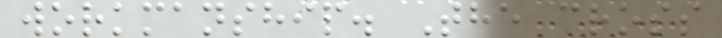workmanship. The cross
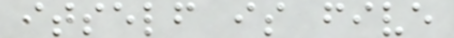itself is five
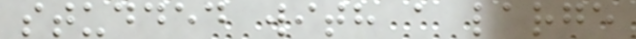studded with a large
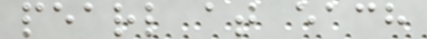pearl at each
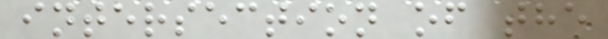intersection of the
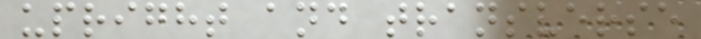upright and transverse
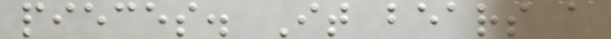pieces. It bears a
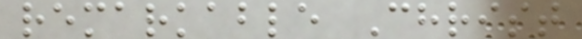remarkable Christ
